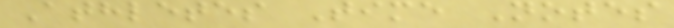Athletes Time Notes
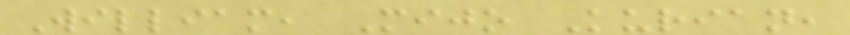William, Mijo Kurian,
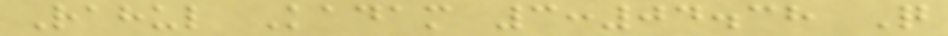Rahul Kadam 3:04.38 Q
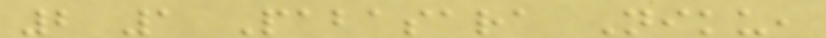2 1 Pabasara Niku,
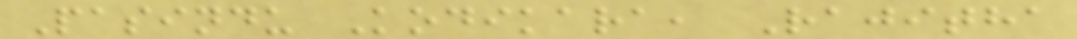Pasindu Kodikara, Rajitha
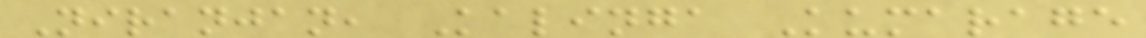Niranjan, Kalinga Kumarage
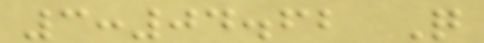3:04.62 Q
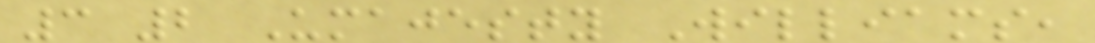3 2 Umajesty Williams,
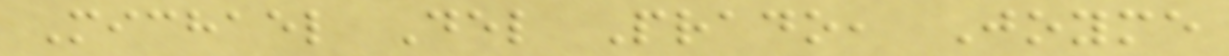Michael Del Prado, Joyme
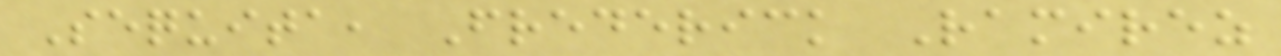Sequita, Frederick Ramirez
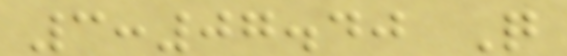3:07.40 Q
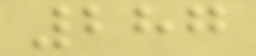287
